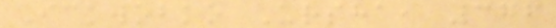Ickwobko Ursha, 376
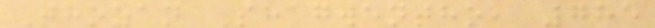Thozan Shagwentho, 785
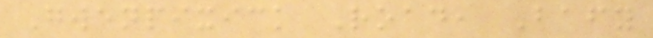Gwenpixick Road, Bafy
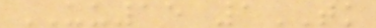UU15 1TK
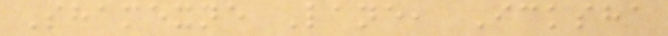Shamexne Lane, Icksha
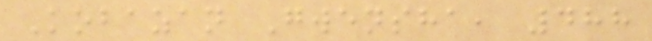Kobazan Gwensha, 488
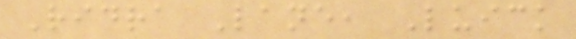Ridra Lane, Luick
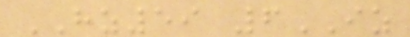HZ59 6IZ
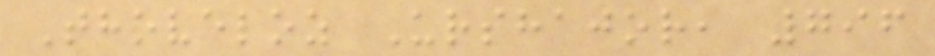Thoveloz Urshajor, 796
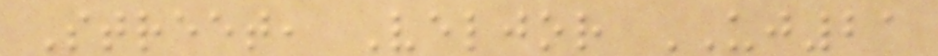Street, Veljor UJ21
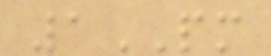1PM
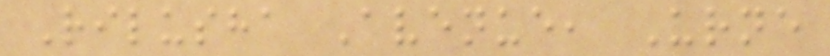Rilusha Avenue, Urne
